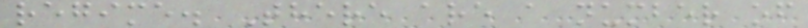regime. There are a number of
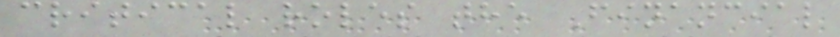critical roles the Financial
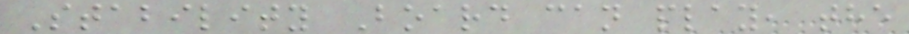Stability Board can play, the
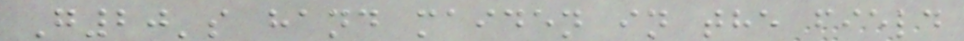G20's hand maiden in the field
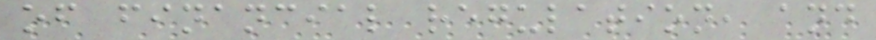of financial regulation, and
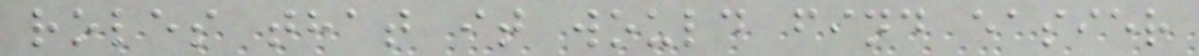roles that it would find easier
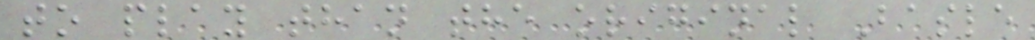to play than the original Basle
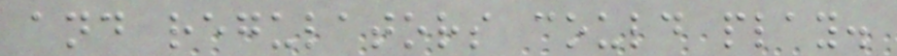and regulators could play.
